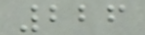226
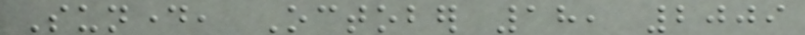Sunday, October 18, 2009
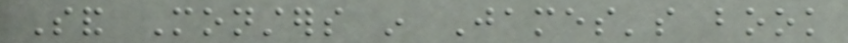Sand Monsters in James's book
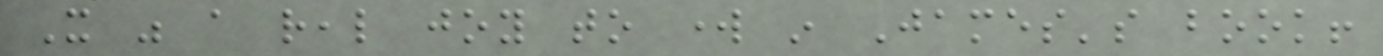It was a real joy to work in James's book!
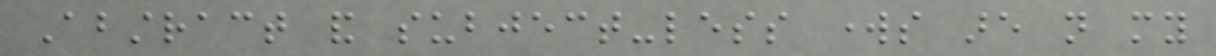Abstract and subject-less works are not my
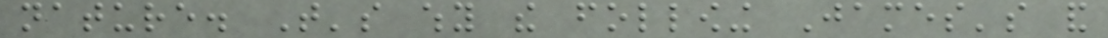nature. That's why the following James's and
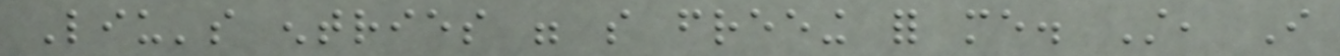Liu's entries were so freeing for me. Still, I
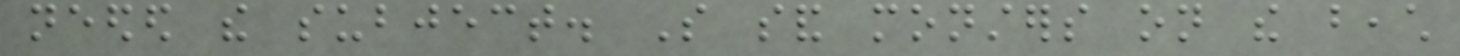needed the subject. So sand monsters on the beach
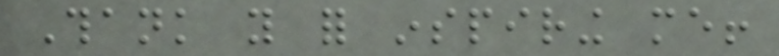Thank you for inspiring me!
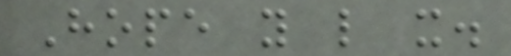Hope you like it.
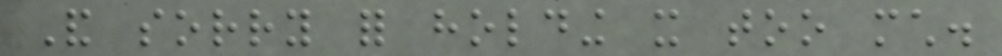And sorry for holding it too much.
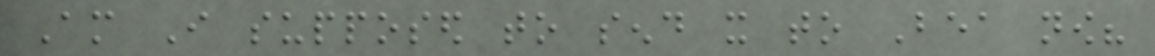Am I supposed to send it to Bea now?
